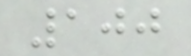100
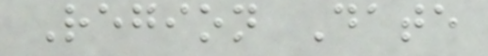Region Date
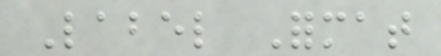Label Format
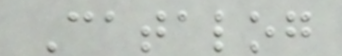Catalog
